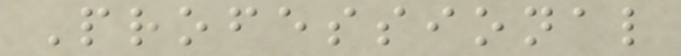Professional
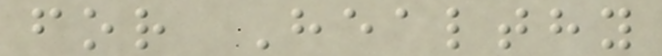for Healthy
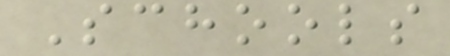Schools
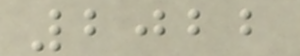2022
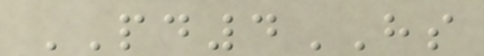PD4HS
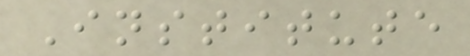Institute
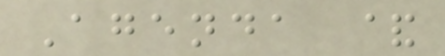Agenda &
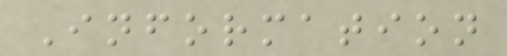Information
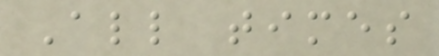All times
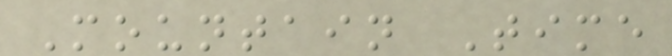Mountain Time
